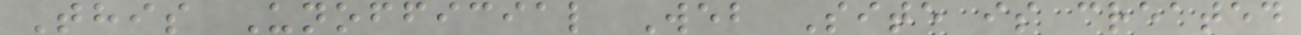This Unofficial Web Site is created
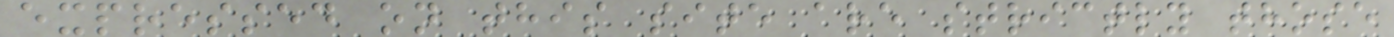expressed on this site are strictly those
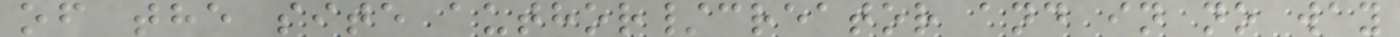of the site author/creator and in no way
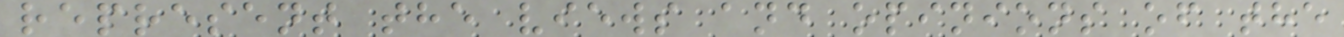represent the views and opinions of the
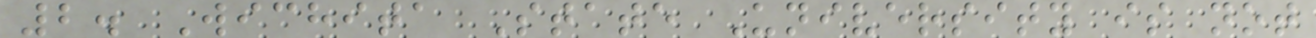2. Wichita State University is not
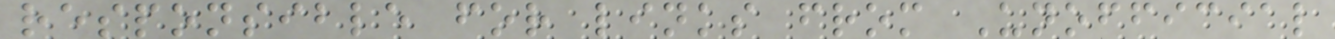responsible for links from Unofficial
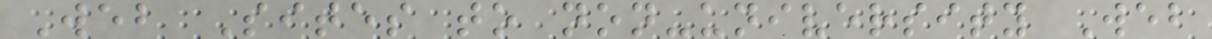Web Sites to non-university Web
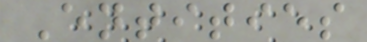Entities
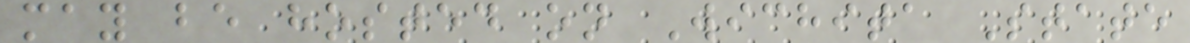may be hosted on Wichita State
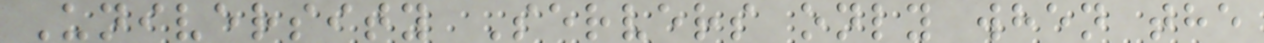University Servers only when the
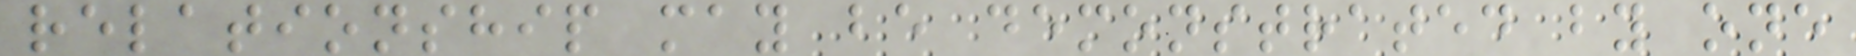relationship may be demonstrated by one
